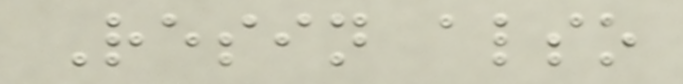Resin also
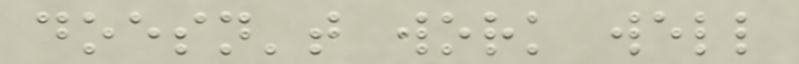doesn't work well
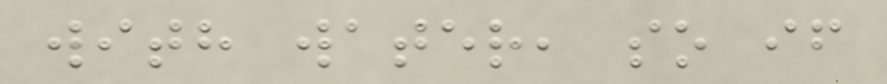with water, so if
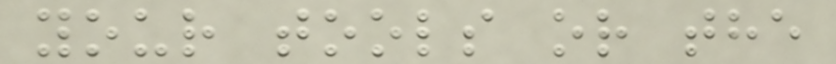your tools or the
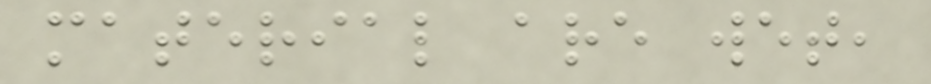material are wet,
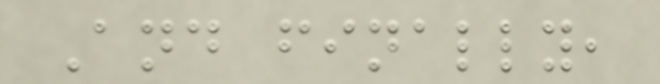And finally,
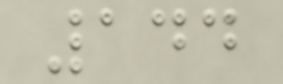144
